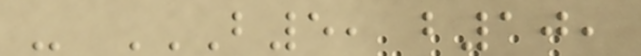- B5, B10,
